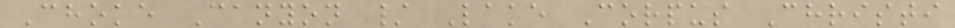Choke Canyon / Lake Corpus Christi
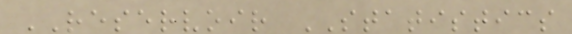RESERVOIR STATISTICS
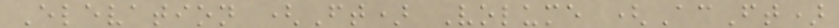Elevation (Ft) Volume (AcFt)
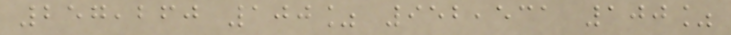257,260 100% 952,531 100%
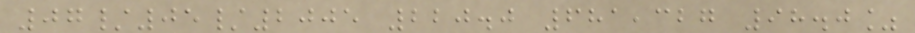07/05/2005 220.0 681,327 98.0%
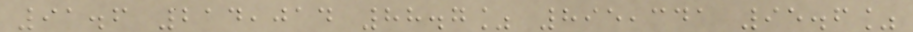91.6 214,014 88.7% 895,341 95.6%
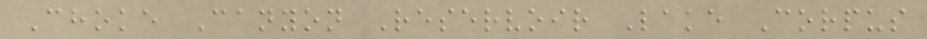Choke Canyon Reservoir Lake Corpus
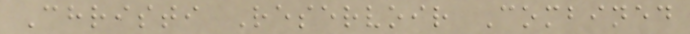Christi Reservoir Combined
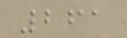261
